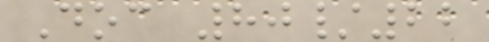Doc 80/22
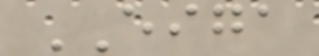EIGA
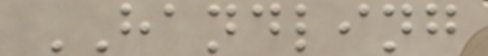HANDLING
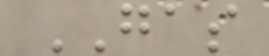GAS
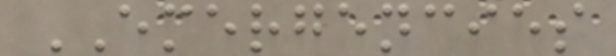EMERGENCIES
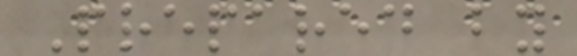Prepared by
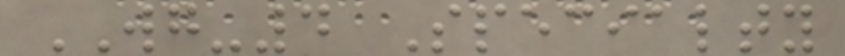WG-4 Specialty
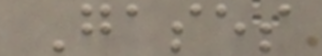Gases
